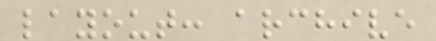layout: archive
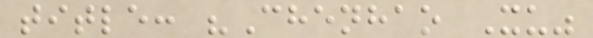title: "Chenhao Xu"
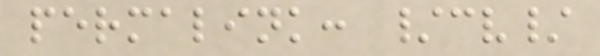permalink: /cv/
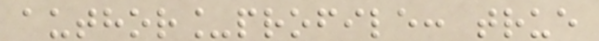author_profile: true
